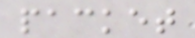packet
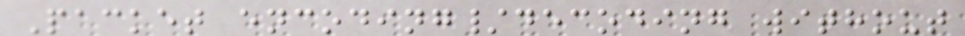Packet encoding/decoding without
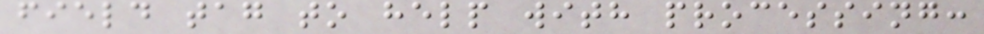field tag to help with processing:
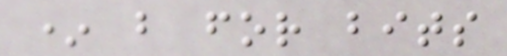* b for bits
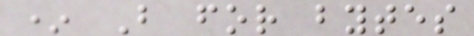* B for bytes
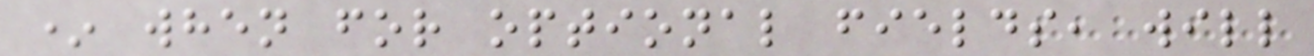* when for optional fields, will
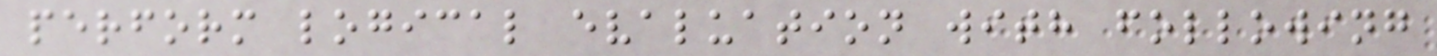perform logical evaluation with following
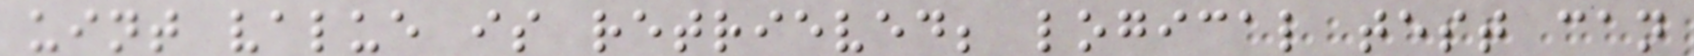uint value is retrieved; logical test can
